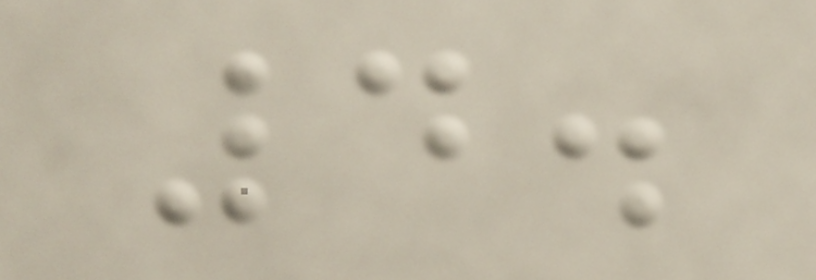4.
